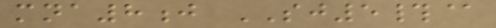mna8j SJ5#@
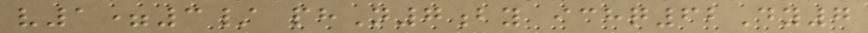v1=3/ phN7by ichq62Dy7
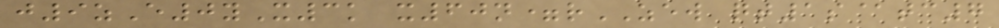j9zE0yX3k x60n=rZEW qt1s@tc7
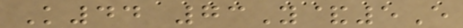K44 73Y&5E
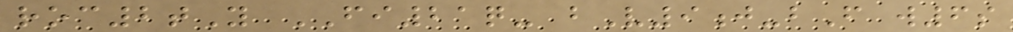roc2tY FI21q- bV9j-bF w6s
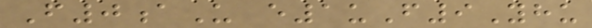F0aU e1uF9Yhu
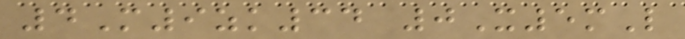4M9zk34 0X5mL
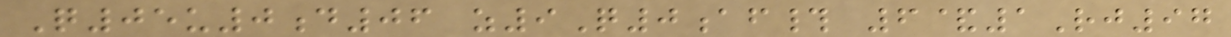Q05u0d06 z9Q0af# 6&1Rj97
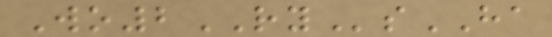Wo2RYsHA
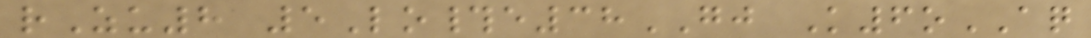rZu8 5Lo#e38GJ K6oAQ
